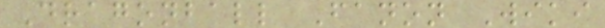Dragonball Fanon Wiki
